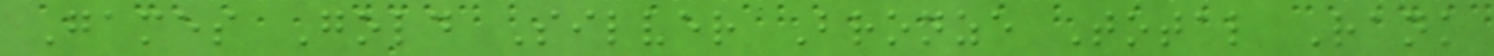Games Gold Silver Bronze Total Rank
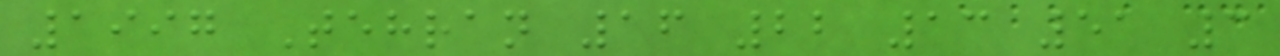1997 Tehran 16 22 13 51 3
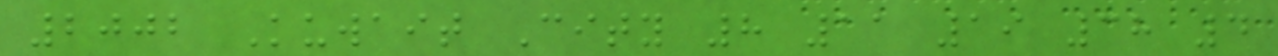2002 Kuwait City 8 11 19 38 4
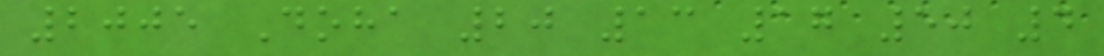2005 Doha 20 13 17 50 4
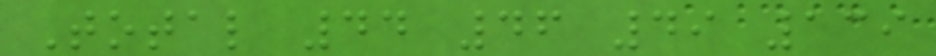Total 44 46 49 139
